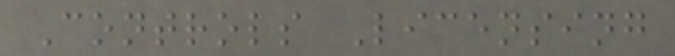Controls Licensing
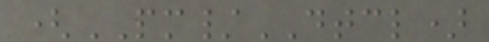(PM/DTCL)
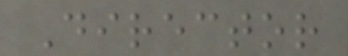Director
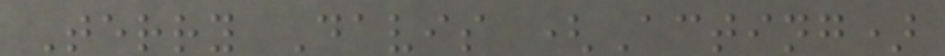Terry Davis (Acting)
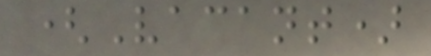(Vacant)
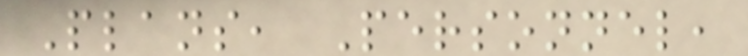Plans, Personnel,
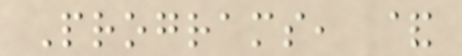Programs, &
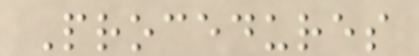Procedures
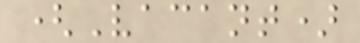(Vacant)
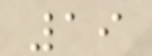19
